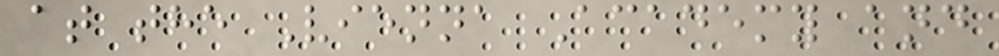at the Vienna Academy and
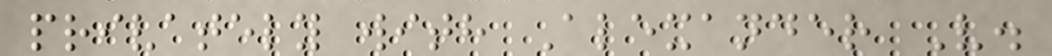privately with Alexander V.
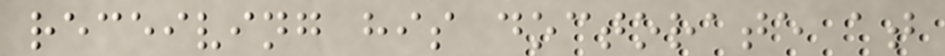receiving his doctorate at
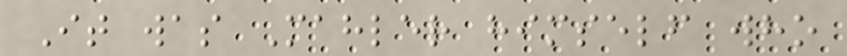It was Mahler himself who
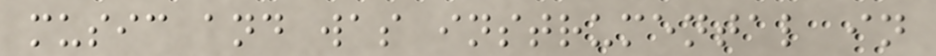music and was instrumental in
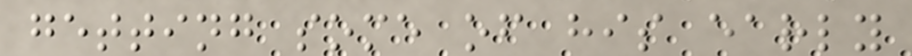getting some of his early
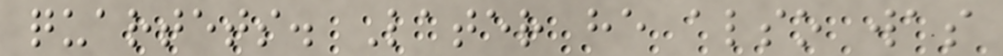quartets. Later he also was
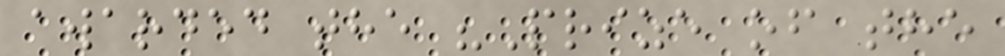awarded the "Prize of the
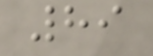89
